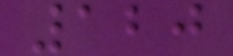120
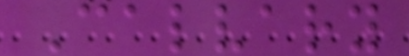Calvary
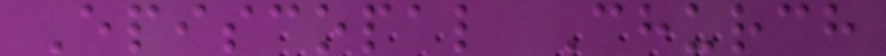Episcopal Church
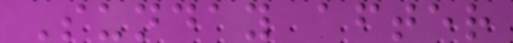Sunday after
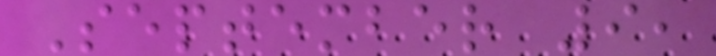September 9,
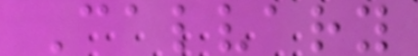Calvary
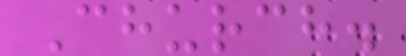Church.
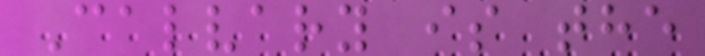Calvary is the
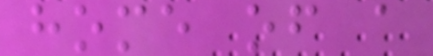home of a
